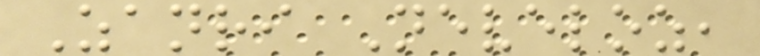Zanri Neveloz,
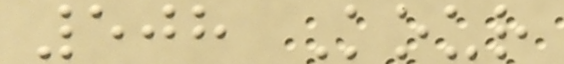508 Kour
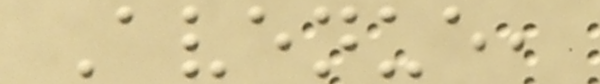Avenue,
